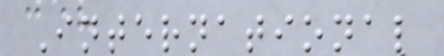International
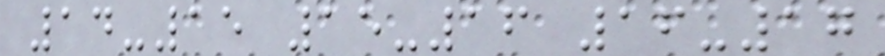14-15 15-16 16-17
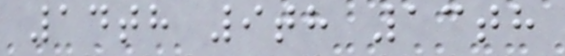14th 9th 13th
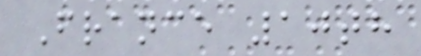France 10th
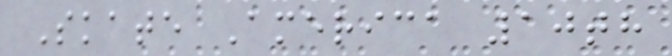Skate America 10th
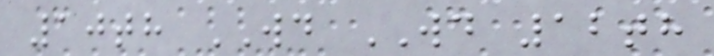10th WD WD 12th
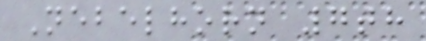Nebelhorn 7th
